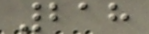218
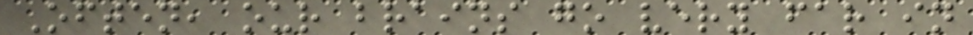Often, our brains go very far in
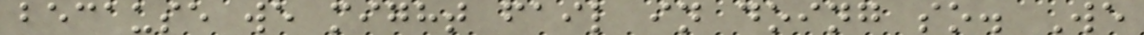because we might fail in doing so. We
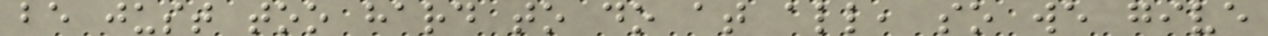be just too hard to do at all, so we give
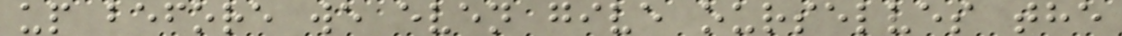up before we even give ourselves the
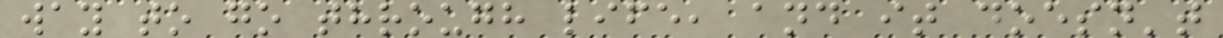way to go through life, and it doesn't
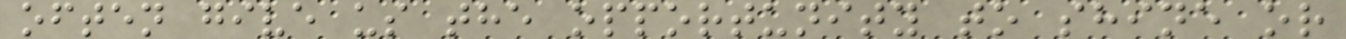often give us the opportunity to shine or
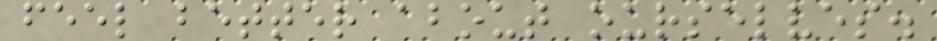feel better about ourselves.
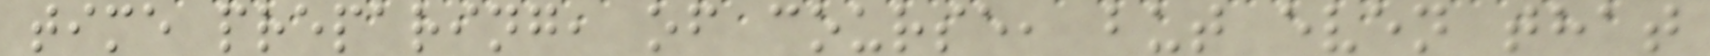time preparing, of course, but even that
